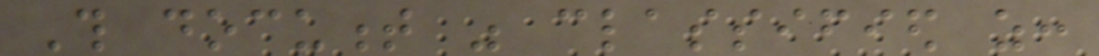This document was classified as:
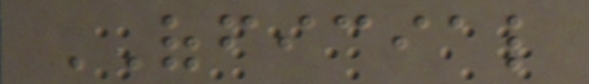OFFICIAL
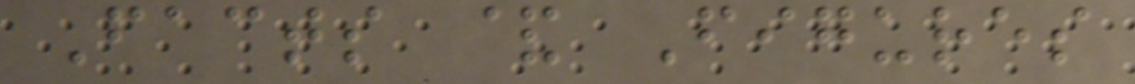Facts & Figures
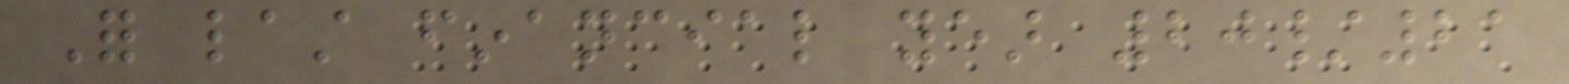For last financial year 20/21
